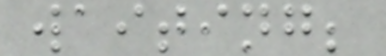waiting;
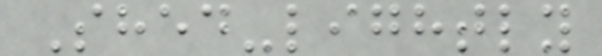Shed-lightly
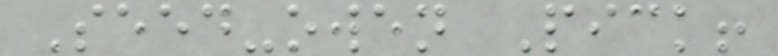Seed-owen Pick!
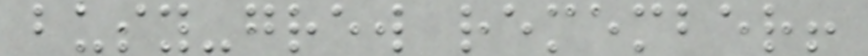busy-grew remember!
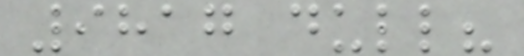9817 dull?
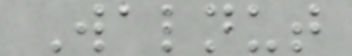Walnut
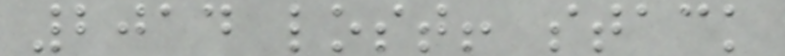2014 lost! stack
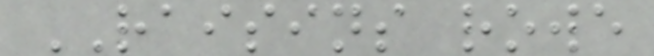RAISINS rowe
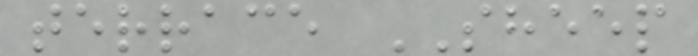terrace SHEEP
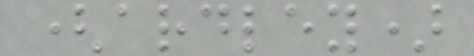(ardley)
